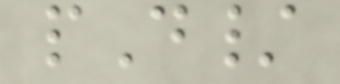pD/
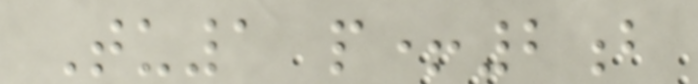Tu1 p+2b
